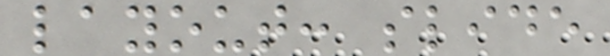layout: slide
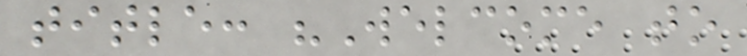title: "Welcome to
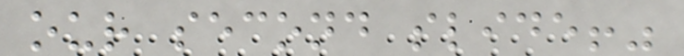our second slide!"
